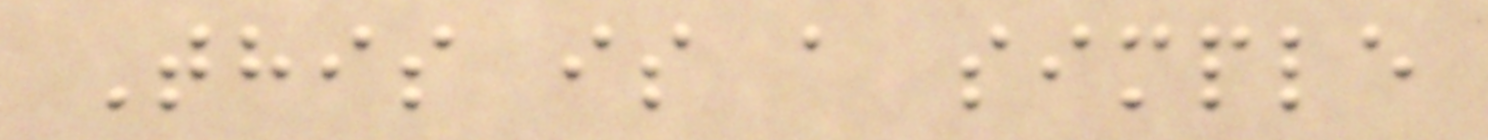This is a simple
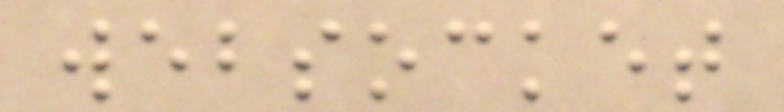websocket
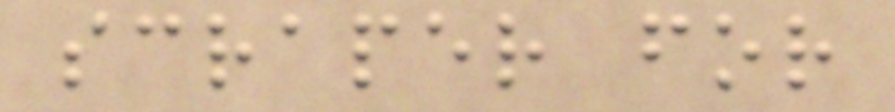scraper for
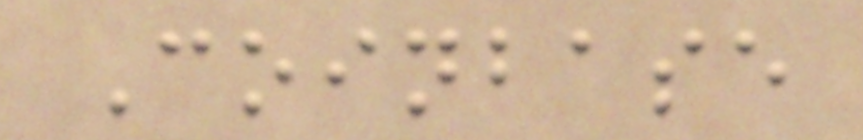Coinbase
